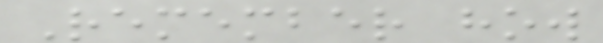Remember how
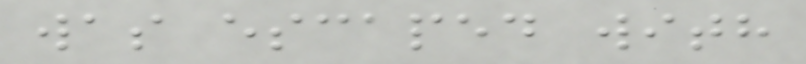was escaped with
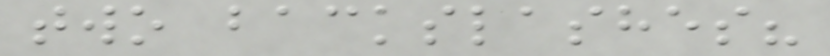two backslashes?
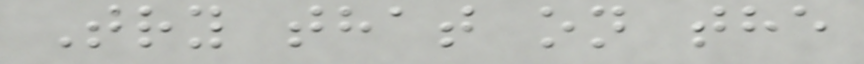Try that on the
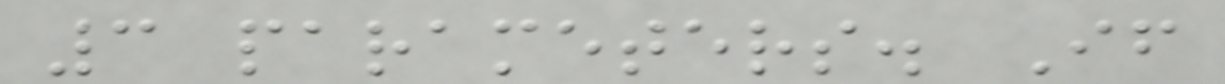3 parameters. If
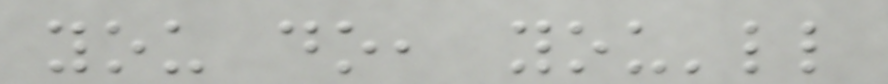you do, you'll
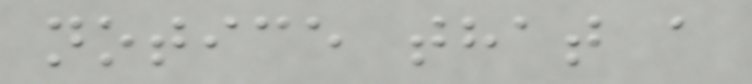notice that a
